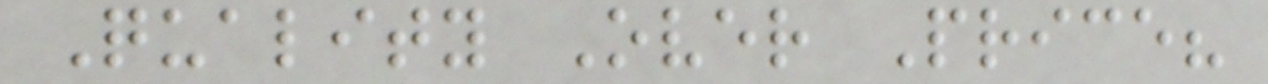Quality Over Price?
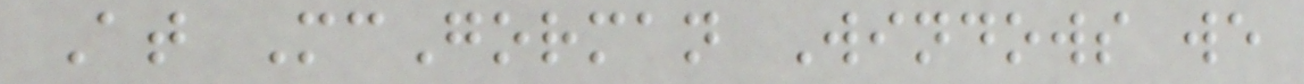At McGorman Windows we
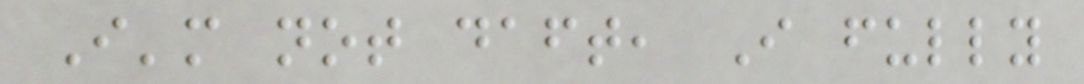I'm not daft, I fully
